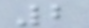2
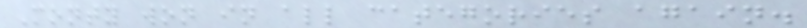Monty won in all categories again.
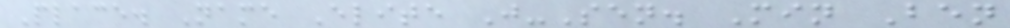Place. Name Elite J-Sen. Min Ben
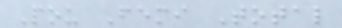Pou Femi Total
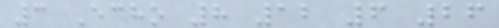3 Echo 8 12 6 26
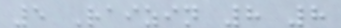5 Raizin 8 8
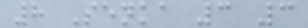8 Senka 3 3
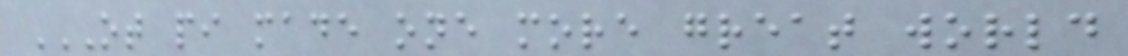OT PI MADE ONE MORE GREAT WORLD
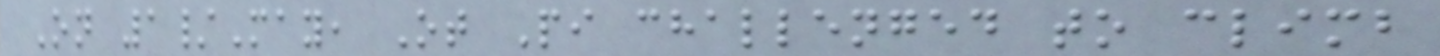On 1/May, Ot Pi challenged to climb
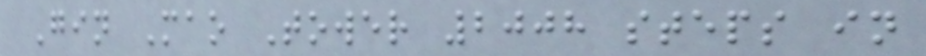Gin Mao Tower 2008 steps in
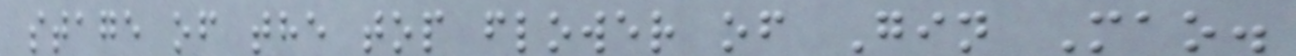stage of the top flower of Gin Mao.
